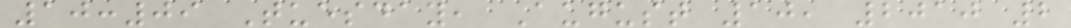10:09 Tuesday, August 10, 2010 2
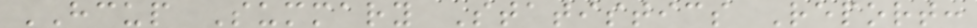HCUP Summary Statistics Report:
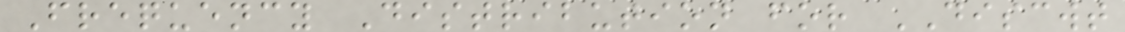Frequency Distribution for DISCWT
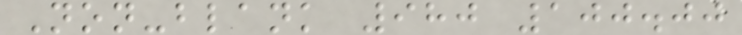Non-blank 980 100.00
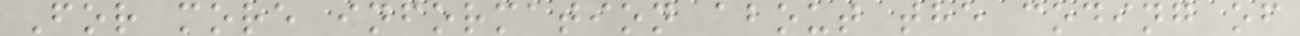For more information about the coding of
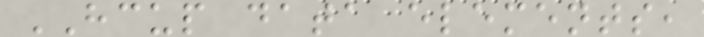HCUP data elements,
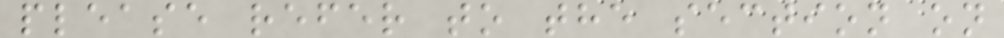please refer to the section on
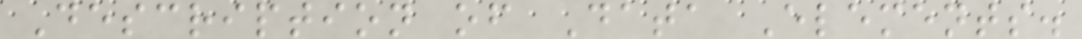Description of Data Elements.
